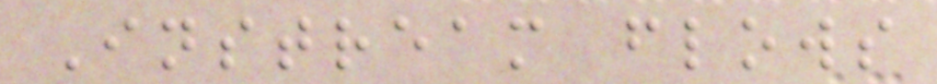Instream flows
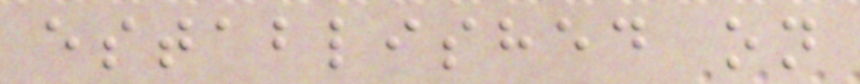established on
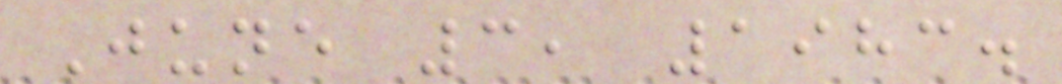June 3, 1983.
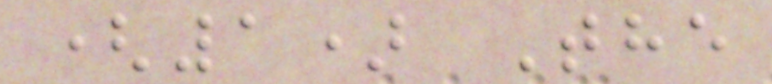(1) The
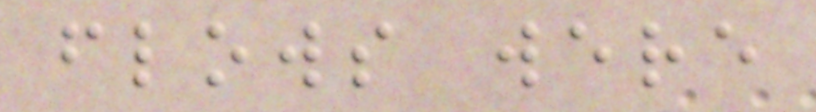flows were
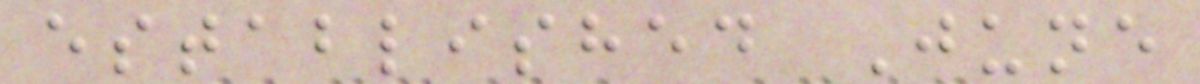established June
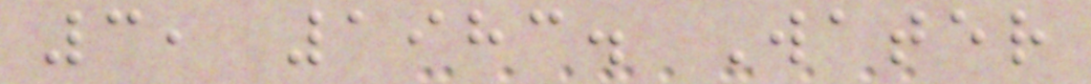3, 1983. Water
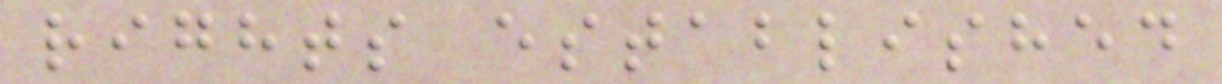rights established
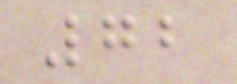72
